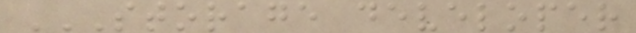STORAGE DEVELOPER
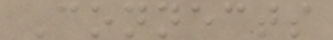Connects
